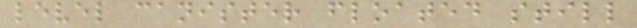level canister floated still
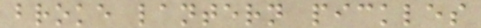broke lantern pickles
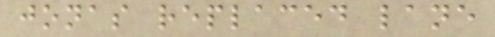jonas replaced lane
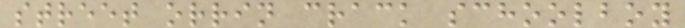street orrin crack schoolboy
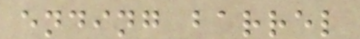ending barrel
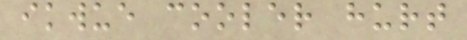ikwue cooler hurt
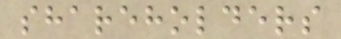shareholders
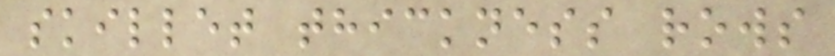skillet thickness rows
